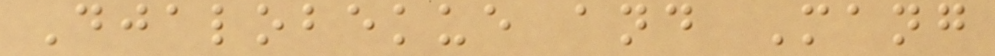Djalobekue and Mang
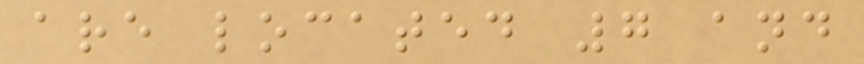are located 7 and
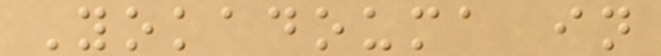Yokadouma in
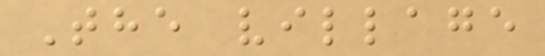The village
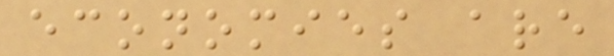economies are
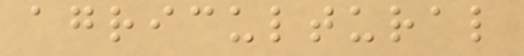agricultural
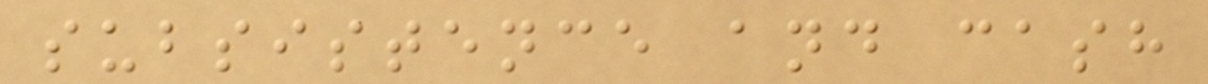subsistence and cash
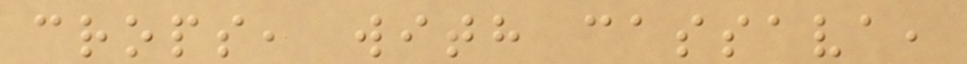crops, with cassava,
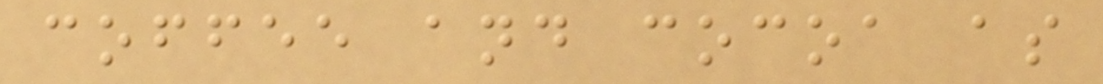coffee and cocoa as
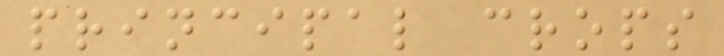principal crops
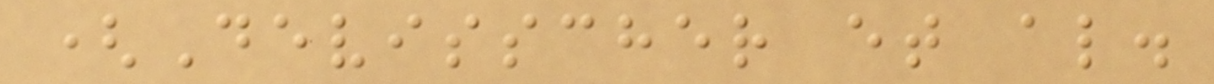(Devisscher et al.
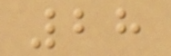28
